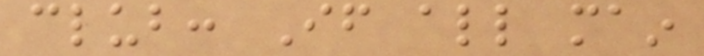club: If all main
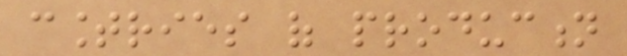countries of production
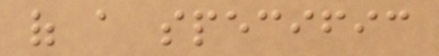of a specific
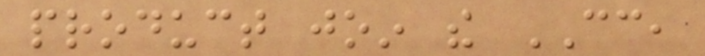product join the CC,
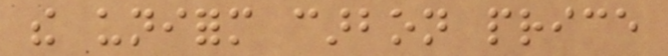the uniform carbon price
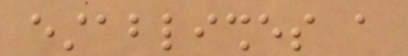establishes a
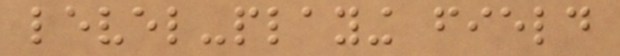level-playing field
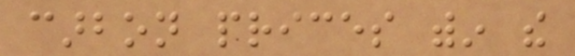carbon prices within the
